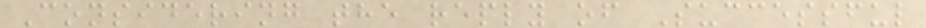Considering the reply of Successful
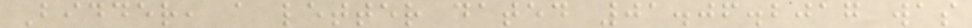Bidder, a letter dated 01.06.2017 was
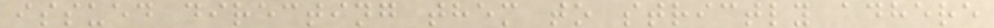issued directing them to strictly adhere
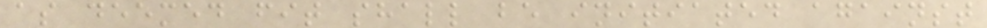as deemed fit shall be initiated against
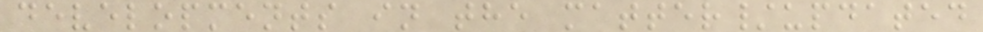developments in the matter/updated
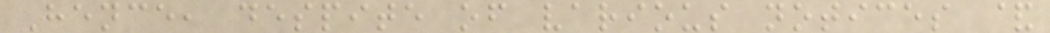Hence, despite of various notices &
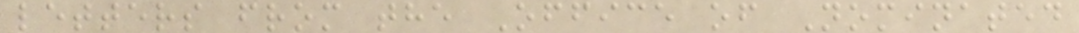letters from the Office of Nominated
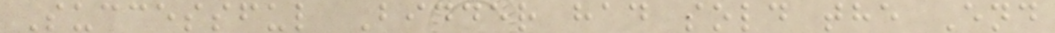Successful Bidder had sold the End
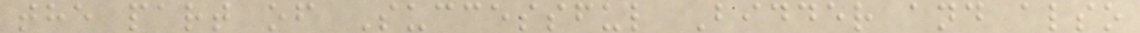the part of Successful Bidder and also
